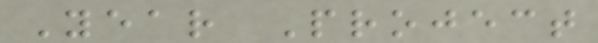Year Project
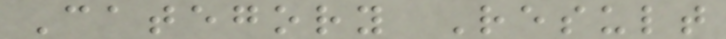Category Result
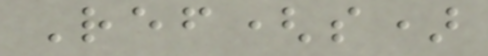Ref(s)
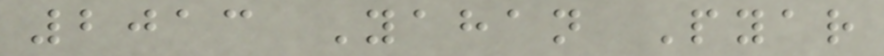2013 Yahan Pyar
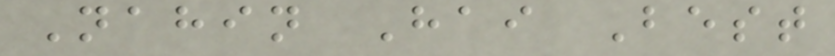Nahin Hai Best
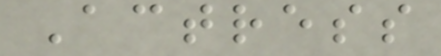Actress
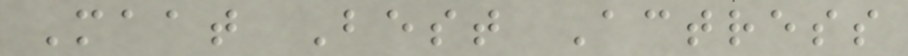Maat Best Actress
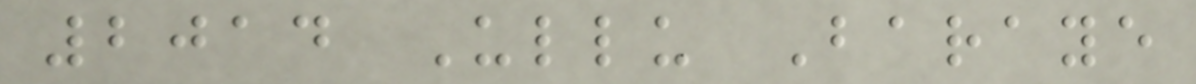2014 Ullu Baraye
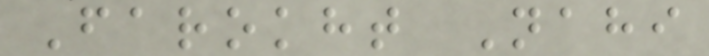Farokht Nahi
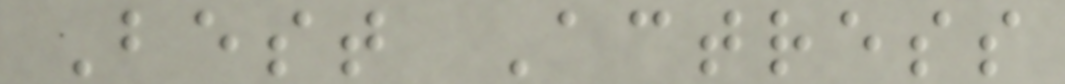Best Actress
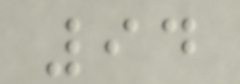94
